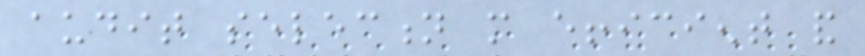audit selection more efficient and
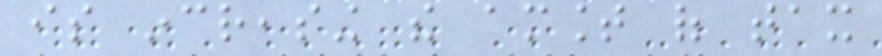is increasing the amount of tax
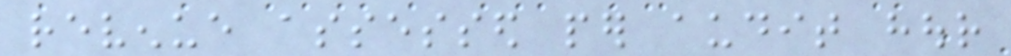revenue assessed per audit hour
